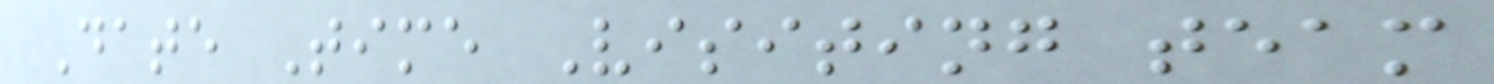Date Time Visiting team
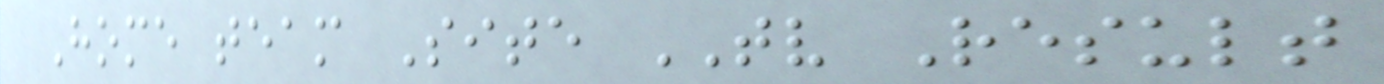Home team Site TV Result
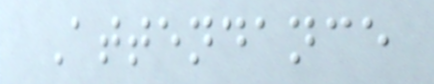Attendance
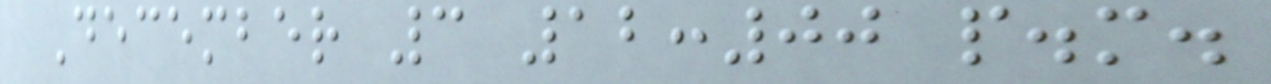December 3 12:00 p.m.
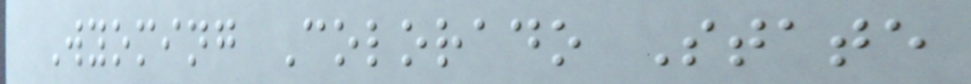Wyoming Colorado State
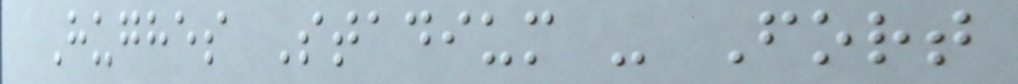Hughes Stadium - Fort
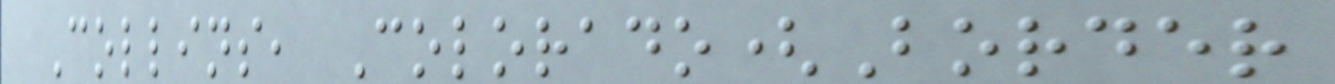Collins, Colorado(Border
